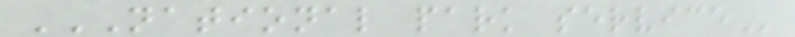NATIONAL PARK SERVICE
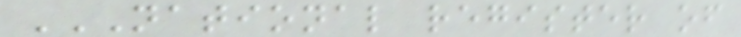NATIONAL REGISTER OF
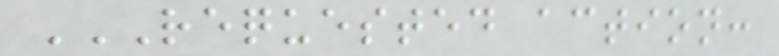REQUESTED ACTION:
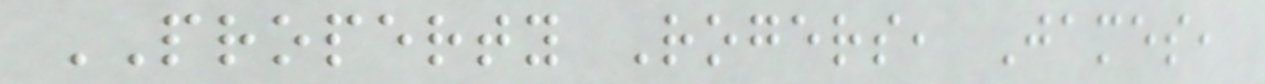PROPERTY Rogers, James,
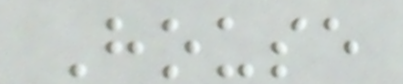House
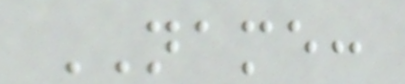NAME:
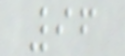96
